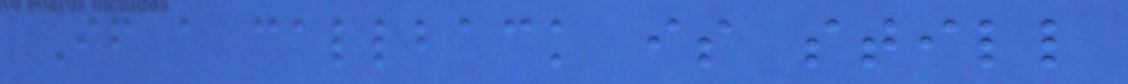If a callback is still
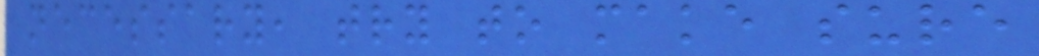necessary, try to make sure
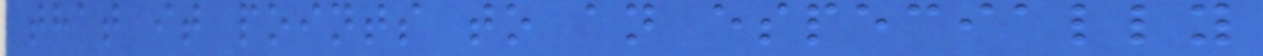that it points to an especially
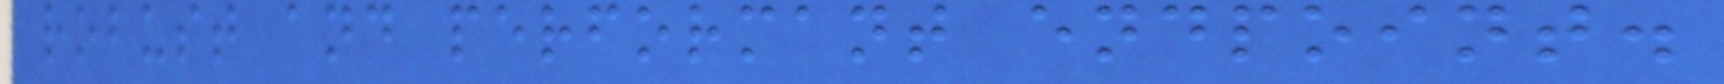robust and performant endpoint.
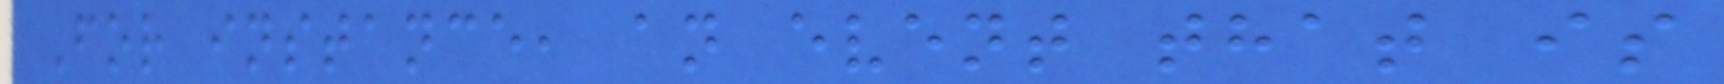For instance, an event that is
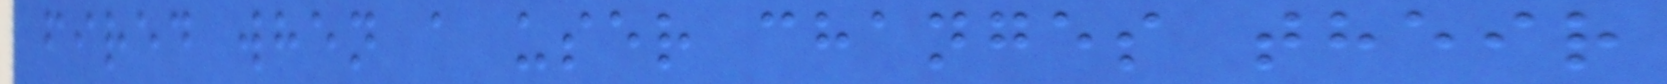fired when a user changes their
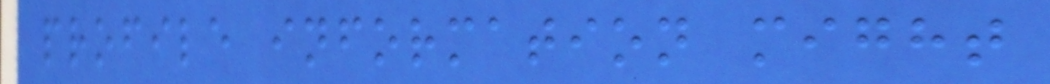profile information might
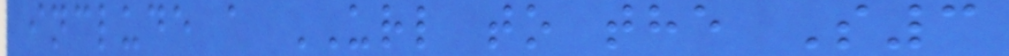include a URL to the S3
